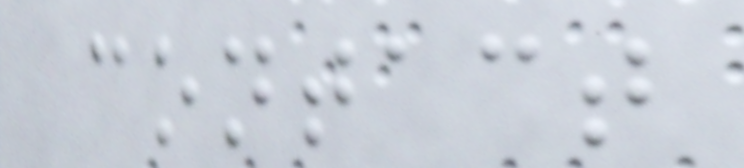contact
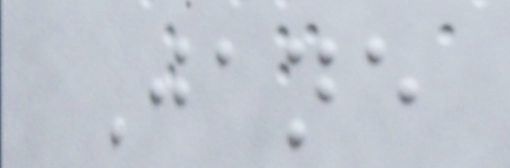Jane
